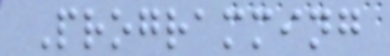Programming
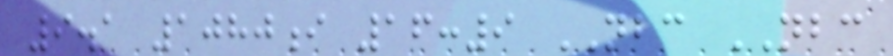9.1 1080i 16:9 NBC NBC
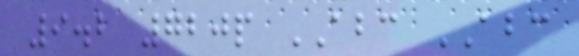9.2 720p ABC ABC
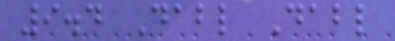9.4 Dabl Dabl
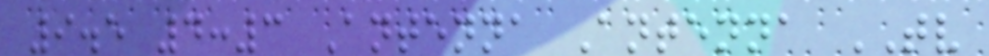9.5 4:3 Antenna Antenna TV
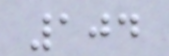104
